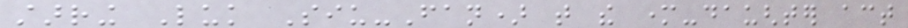starring Luk Siu-Fan) that the mother-daughter act
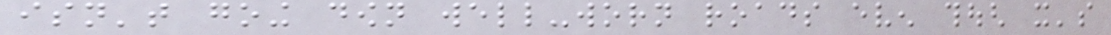isn't going down well-worn roads even though it's
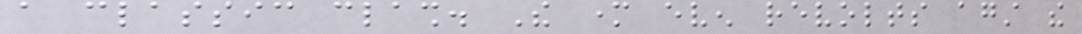a classic clash. The mother even revolts against the
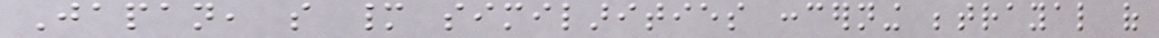Japan, so many similarities concerning betrayal of
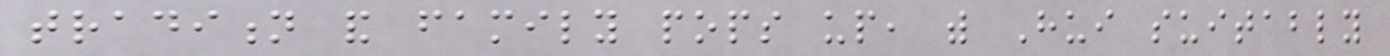tradition and family pops up, with Hui suitably
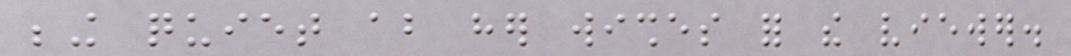being quiet about her wishes for the viewer.
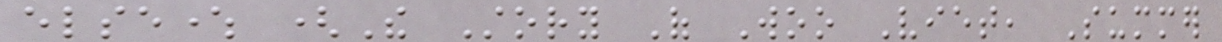elsewhere (The Story Of Woo Viet, Summer
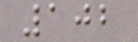102
